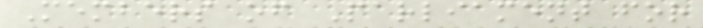Members of Parliament for
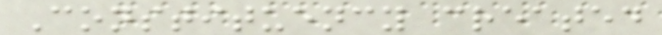Constituency created
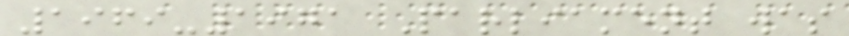1969-1971 Parliament was
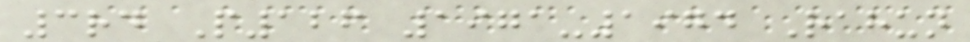3rd P126 1971-1974 Rahun
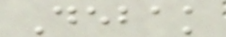Debak
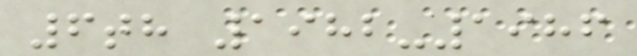6th 1982-1986
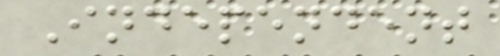Independent
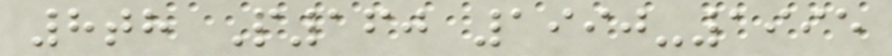8th P160 1990-1995
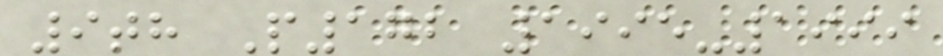9th P172 1995-1999
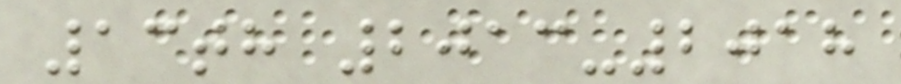13th 2013-2018
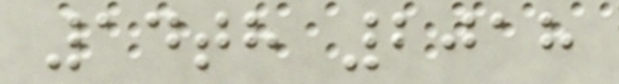14th 2018
